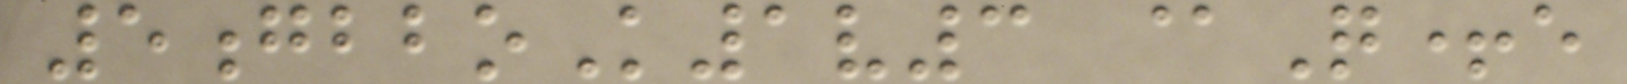5gbboK1v3 @Q+e
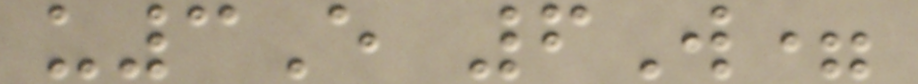u3E 6W=
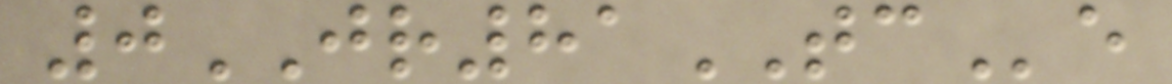0JR81TCe
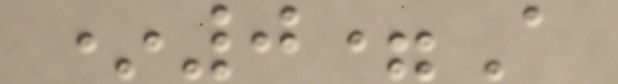*0=A
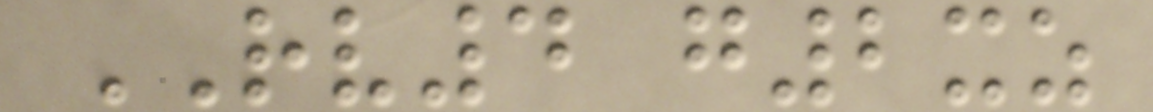RV4 g2xz
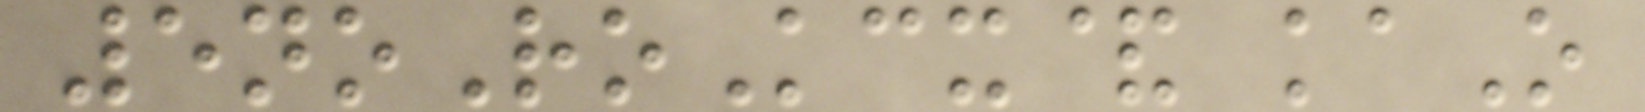5noRoKcx& kaO
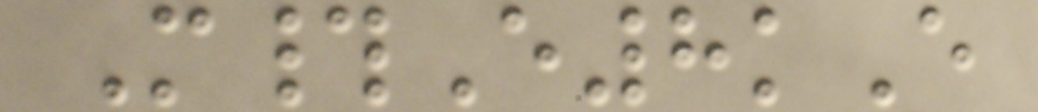M#E8kE
